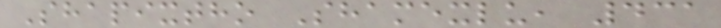Shapixtho Shamexlu, 431
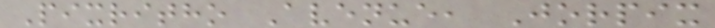Pixritho Avenue, Jorpix
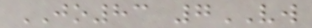JO83 7VW
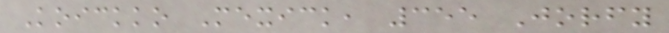Koickko Mexick, 355 Jorfy
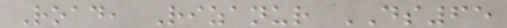Road, Rizanur DS65
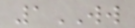1WW
